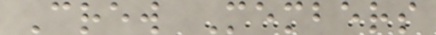Crew Members
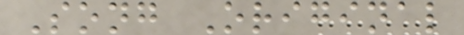Song Original
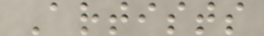Artists
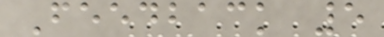Feedback 5
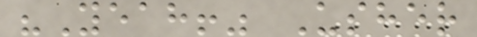"Yeah!" Usher
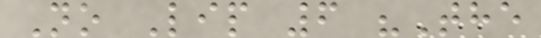No Lip 6 "The
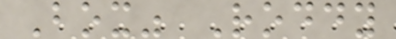Box" Roddy
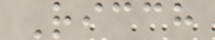Ricch
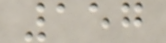157
